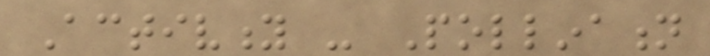Activity - Pollination
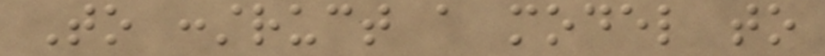To construct a model to
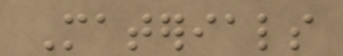Materials
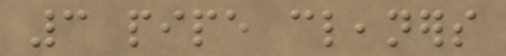3 pipe cleaners
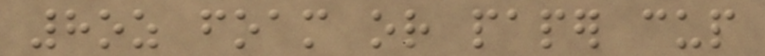8oz foam or paper cup
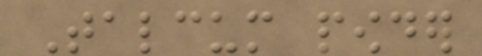Talcum powder
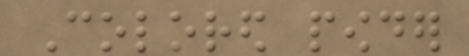Colored powder
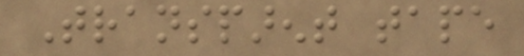Transparent tape
